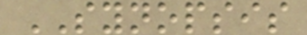SYNOPSIS
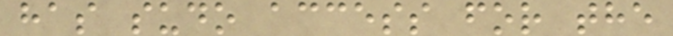has sudo access for the
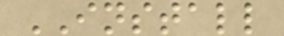INSTALL
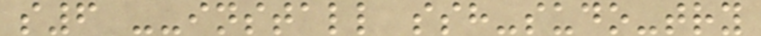s6 --install ssh-sudo-try
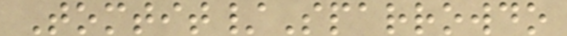Tomtit/Sparrowdo
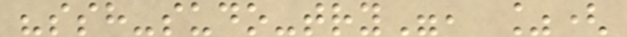"ssh-sudo-try", %(
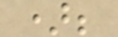);
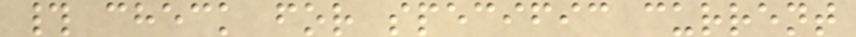# check for specific current
